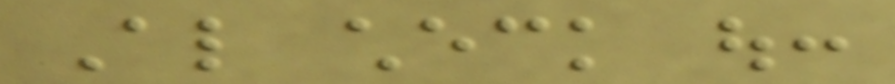Also check out:
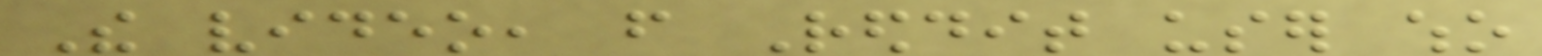The video, from Reddit user who
